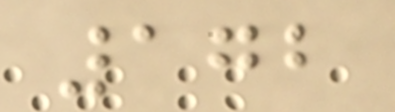172
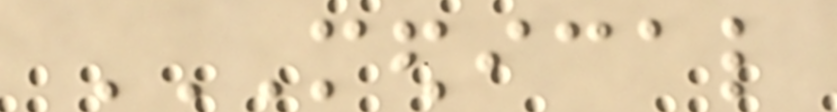MEDICAL
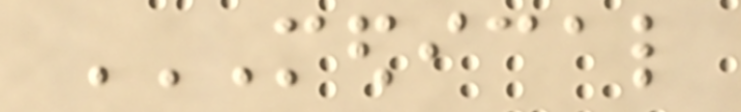MEDICAL
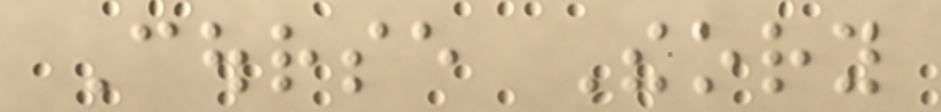Course Theory
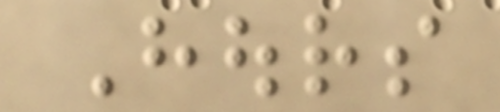Hours
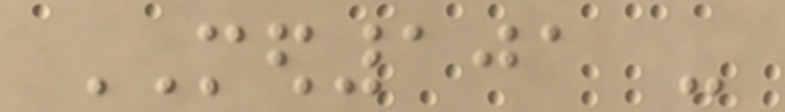MED101 -
